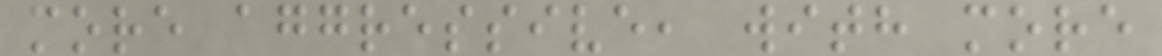more aggressive, with more
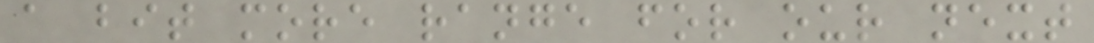a bit more range for our next
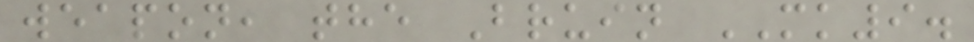weapon, the Bruin MK9.
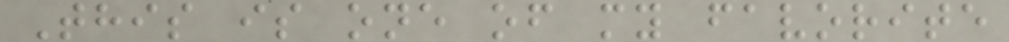This is one of my favorite
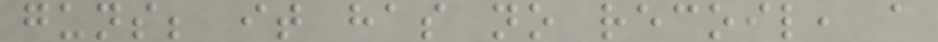guns; it has no recoil, a
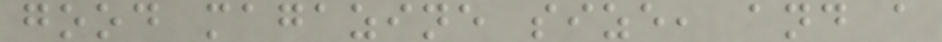good magazine size, and a
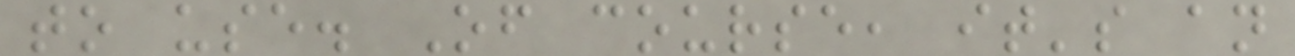to use. Of course, it's an
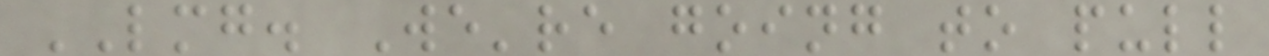LMG. We're going to pull
